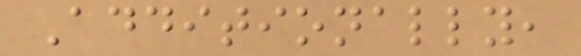Additionally,
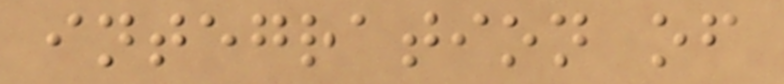integration of
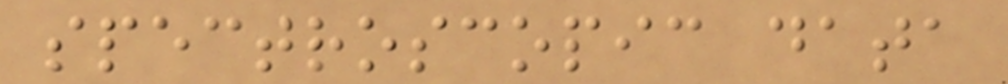spectroscopic data
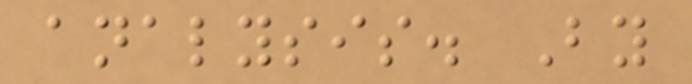analysis. By
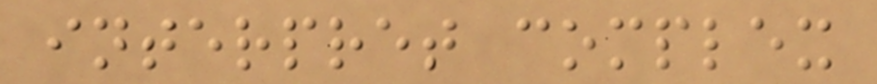interpret complex
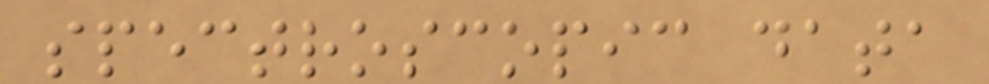spectroscopic data
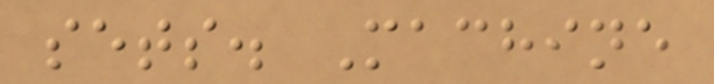sets. Machine
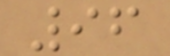96
